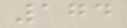174
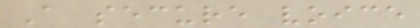A secure voice
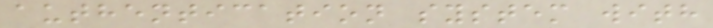authentication system with
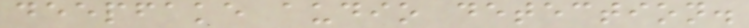deepfake audio detection.
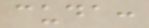cuda:
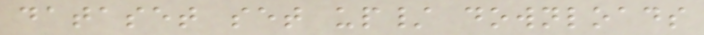dataset set up/ downloads
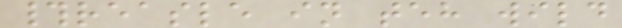#reasle in teh wild
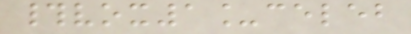#vox1_celeb
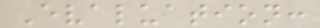Evaluation:
